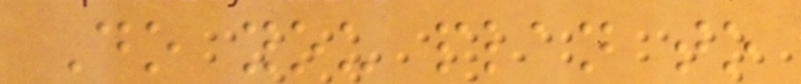Do you plan to
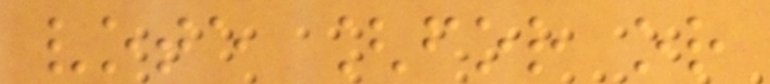vote [for or
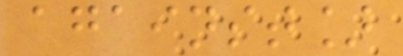against]
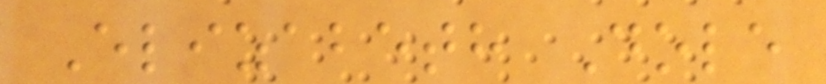Elizabeth Dole
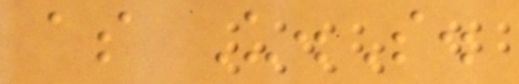as U.S.
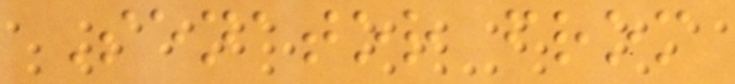Senator from
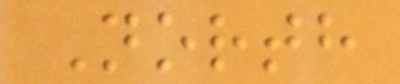North
